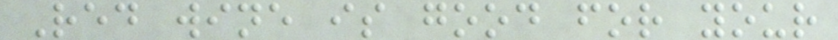Red wine is good for your
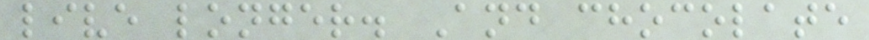live longer. And chocolate
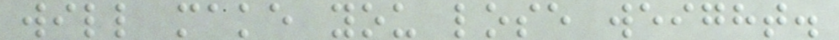will make you lose weight.
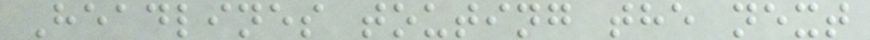Headlines touting the next
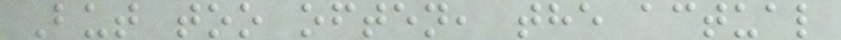But too often, the actual
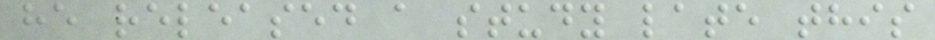he released a study late this
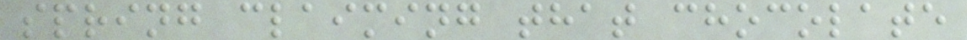spring claiming that chocolate
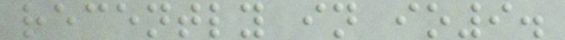recently in io9.
